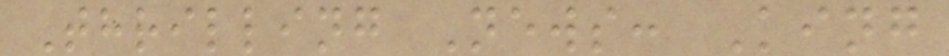Thrilling News: King
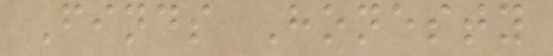Finds Honesty
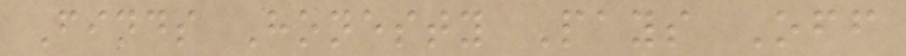Finds Honesty Pays Off
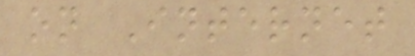on Internet
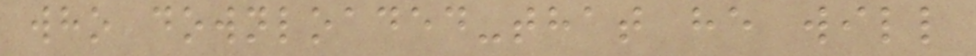who downloaded-that he will
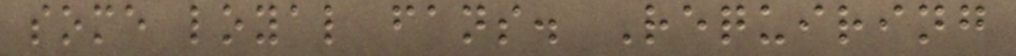some loyal fans. Requiring
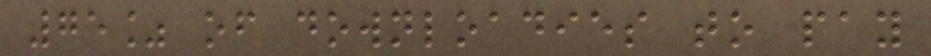75% of downloadies to pay
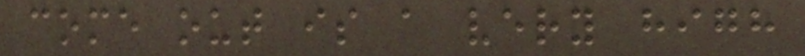come out is a very high
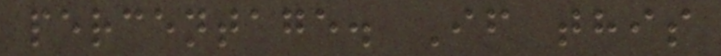percentage. If this
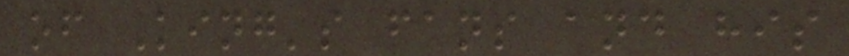of King's fans and his
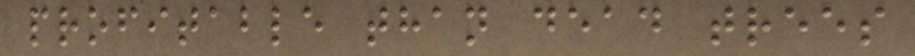profitable than dead trees
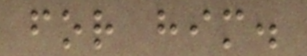for him.
